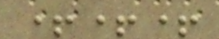+++
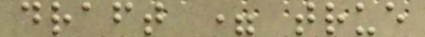draft = true
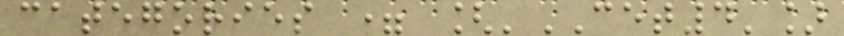categories = ['CET4']
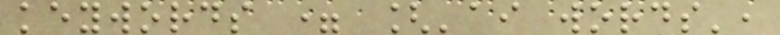keywords = ['ai words',
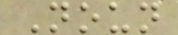Noun
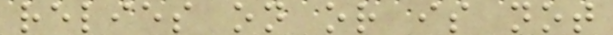relies on or is not
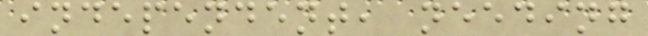independent, needing
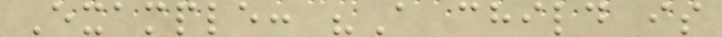Example: "A child is
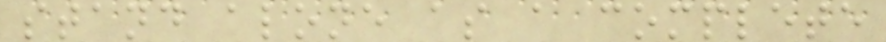stand alone as a complete
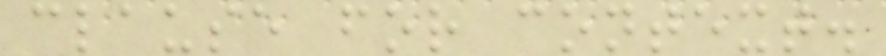clause for context.
